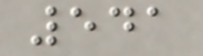541
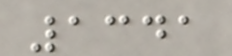1341
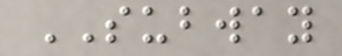SUBWAY
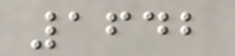1642
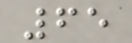65
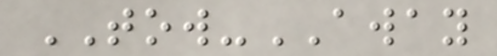TOW-AWAY
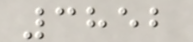3852
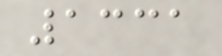1331
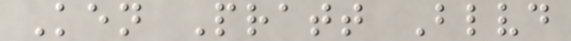Ken Pratt Blvd
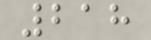218
